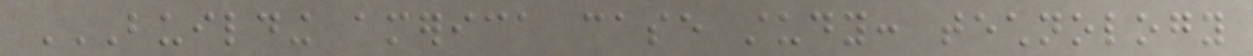BUILDING AMERICA CASE STUDY: TECHNOLOGY
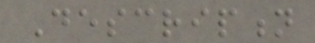Description
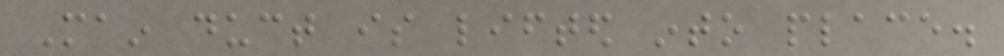Main duct is lifted into place.
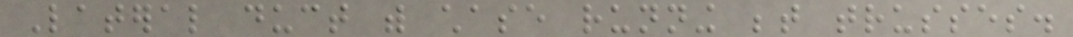Lateral duct with chase running between trusses.
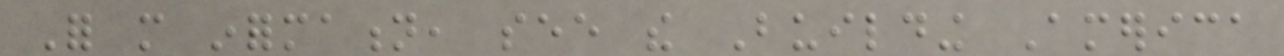For more information, see the Building America
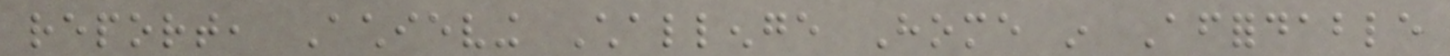report, Achieving Challenge Home in Affordable
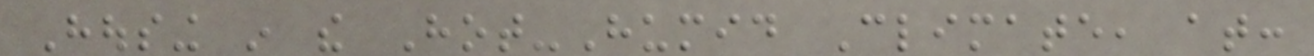Housing in the Hot-Humid Climate, at:
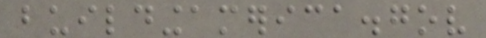buildingamerica.gov
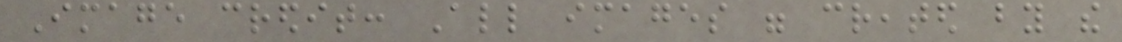Image credit: All images were created by the
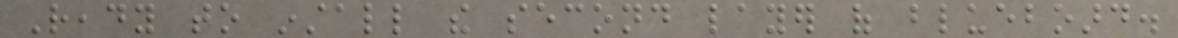Ready to install the second layer of blueboard.
